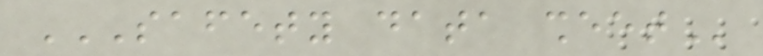SAFETY DATA SHEET
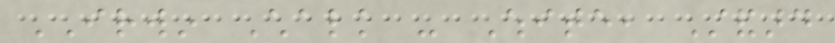IRWIN Chalk - White, Standard
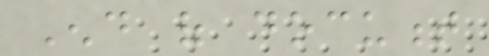End of document
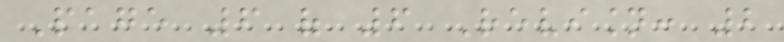Page 6 of 6 Revision: 2
